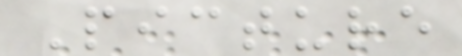Picture
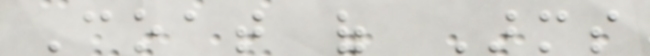Coat of Arms
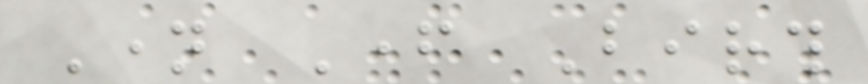Name Father Birth
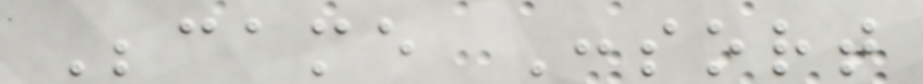Became Consort
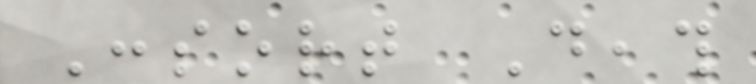Consort Death
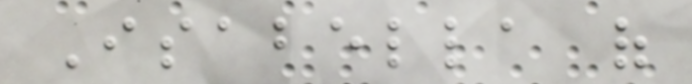Isabella of
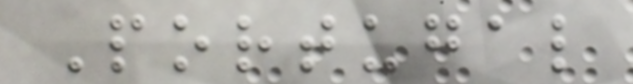Portugal
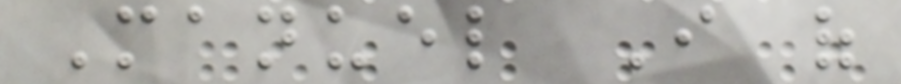Manuel I of
